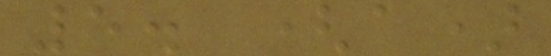5. (a)
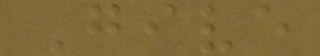Give
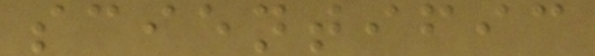scientific
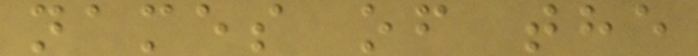names of the
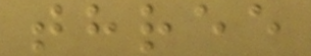three
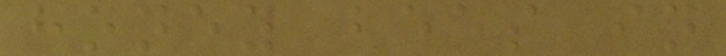honey bees in
